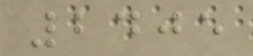2405
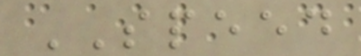SPEED
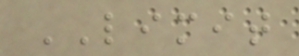LIMIT
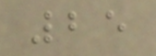25
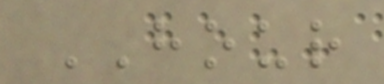HOUR
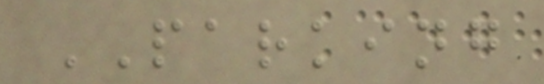PARKING
